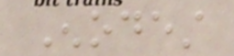Enodest
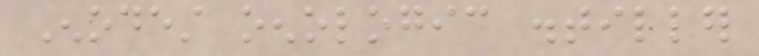Enodest oenologic distiller
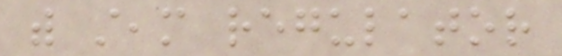with steam regulator
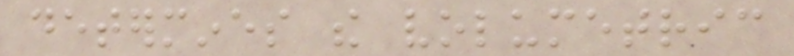determines the volumetric
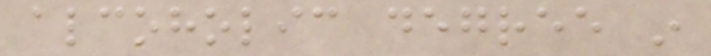alcoholic degree in
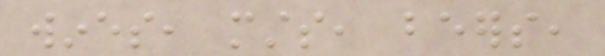wines, musts, beers,
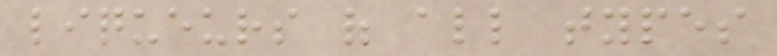liqueurs of all types
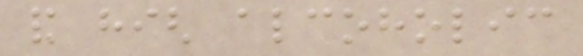and high alcoholic
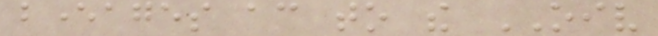beverages according to the OIV
